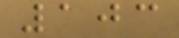103
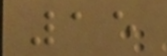15
